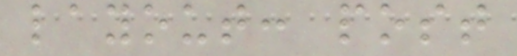layout: post
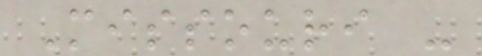Missouri -
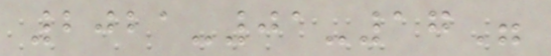2021-01-17"
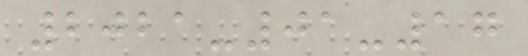2021-01-17
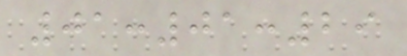01:01:29
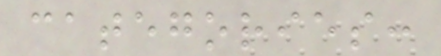categories:
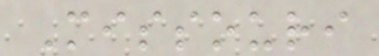Missouri
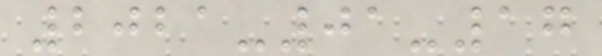2021-01-17
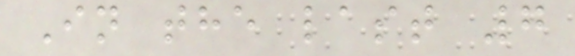In the last 7
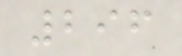296
